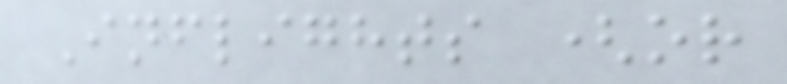Inflights (or
